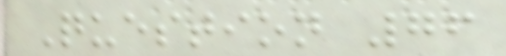Question 76
